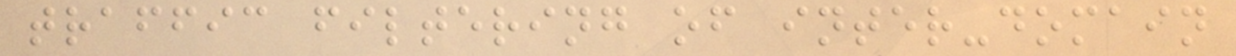traffic filtering of inter-domain
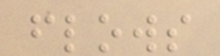flows
